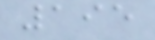195
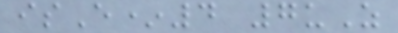isE*4 7uZ
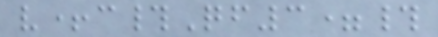v+c#Qf3=#
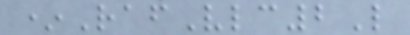*RafVlc2L
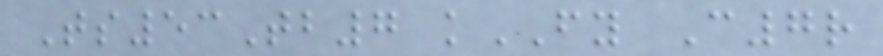Ts53Tb7 kFY C7r
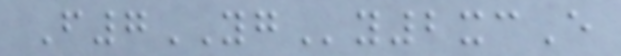F7YGy2xcE
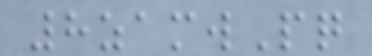8zamwPq
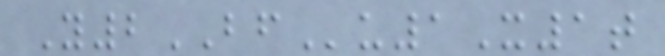Y2BFu1X1t
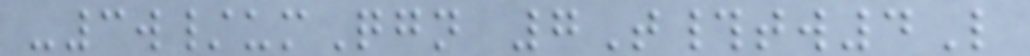-3w/umQgn 7T#tw4L
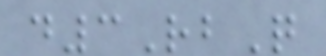d3RbQ
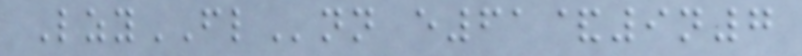LzyFLnn e61&9n7
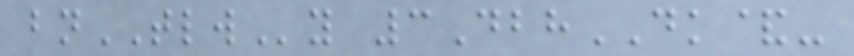bnTLWy 3DbhDK&-
